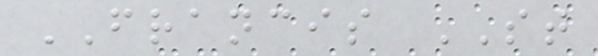FRANCIS ST
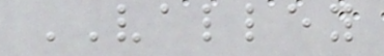VALLEY
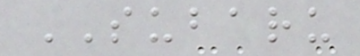SUBARU
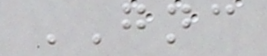GNC
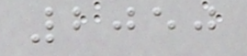2050
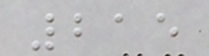215
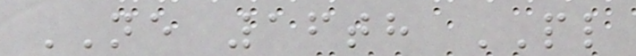NE 16th PL
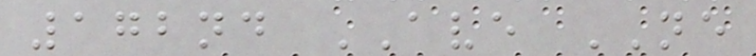172nd AVE NE
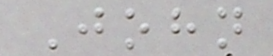John
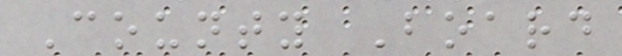County Board
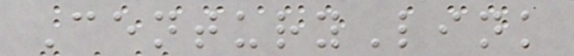CenturyLink
